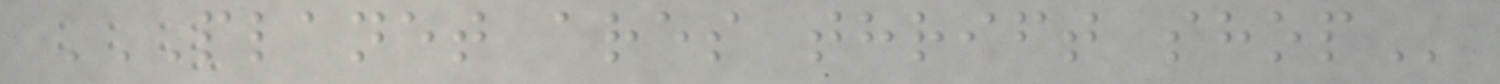PLANET ARES THRIFT SHOP
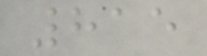815
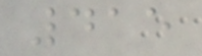415
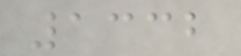1332
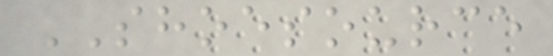SHOESOURCE
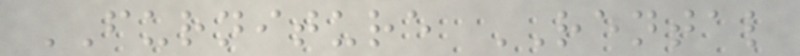FURNITURE RENTAL
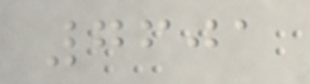7601
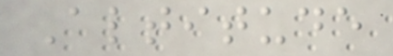Altitude
